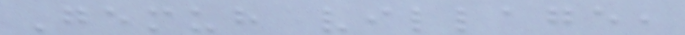Gemuh village,
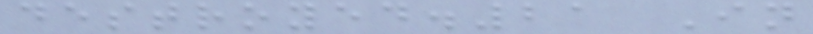destroyed.21 In
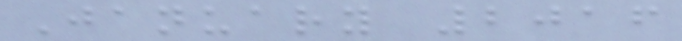January 2016
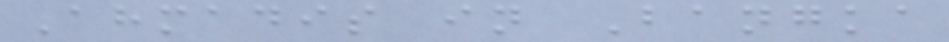Ahmadis in Bangka
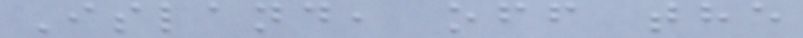Island, off the
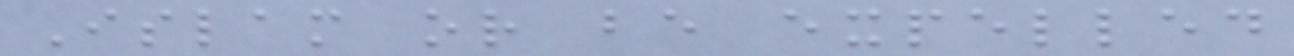Islam or be expelled
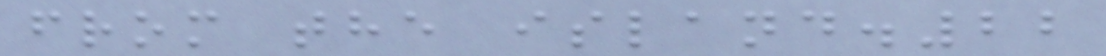from the island.22
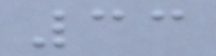33
